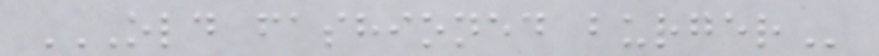OLD FASHIONED BURGER
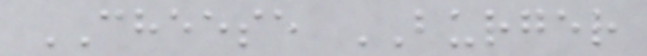CHEESE BURGER
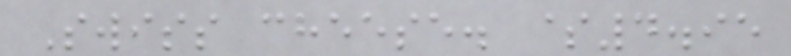Swiss cheese. $4.95
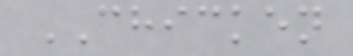CHICKEN
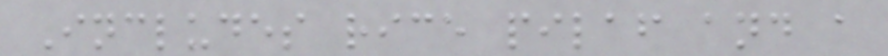Includes rice pilaf and a
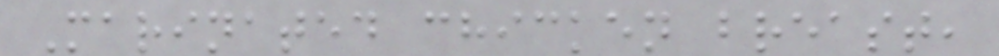Marinated chicken breast,
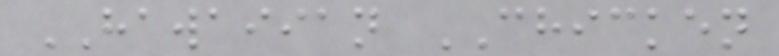HAWAIIAN CHICKEN
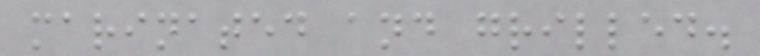marinated and grilled.
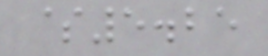$5.25
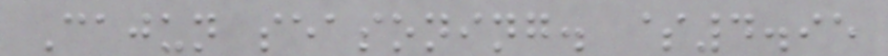Cajun seasoning. $4.95
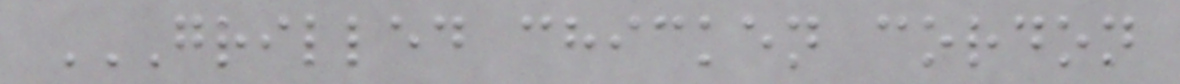GRILLED CHICKEN CORDON
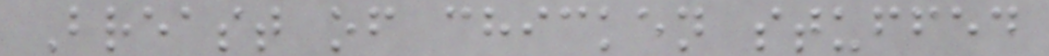Breast of chicken stuffed
